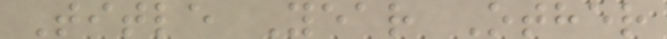Title Year Other
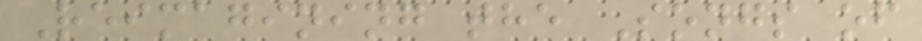Reimagining the Songs of
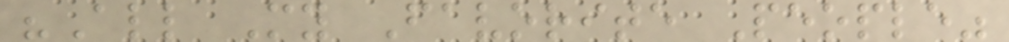"All My Favorite People"
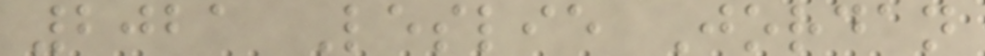2021 Leslie Jordan
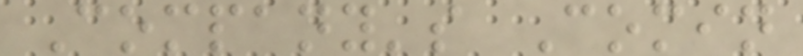Company's Comin
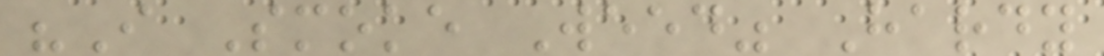"I Smoke Weed" Hardy
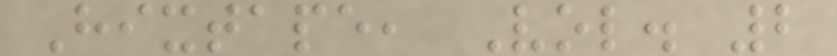Hixtape, Vol. 2
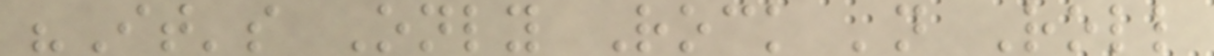"It's Only Rock 'n Roll
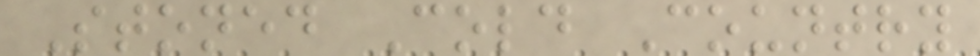Stoned Cold Country
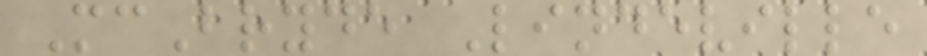McBryde Lindeville
